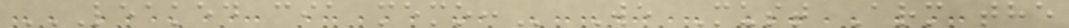LEAKED CIA MEMO: We Must Arm the
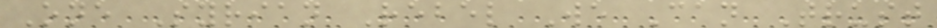One Syrian Rebel We Can Trust
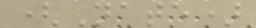(Nate)
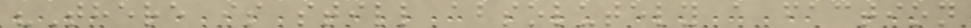"There is still absolutely a faction
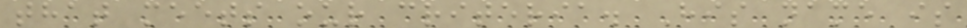that meets our criteria. His name is
